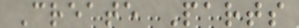Create Parts
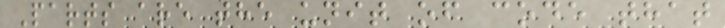Parts are the unit of code that
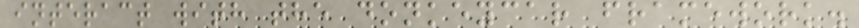interact with the donkeycar framework.
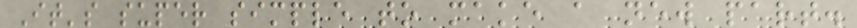It's super simple to make a new part.
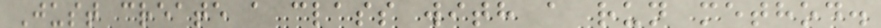Just create a class with a run method.
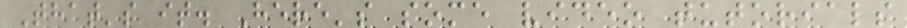That's it. Here's some video tutorials
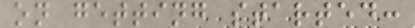on getting started:
